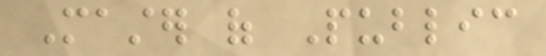Master of Public
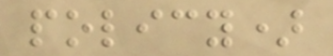policy)
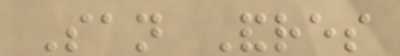San Andres
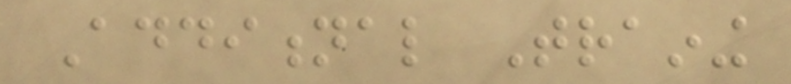Additional Training
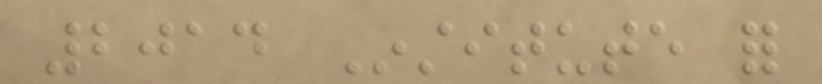2014 Institute for
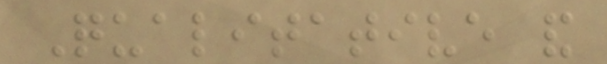Qualitative and
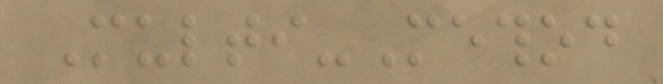Multi-Method
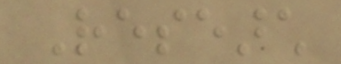Research
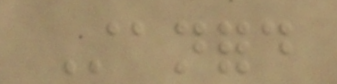Stanford
